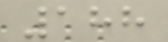188
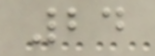24
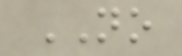NO
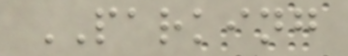PARKING
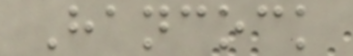Hancock
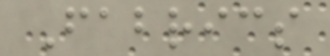Fabrics
